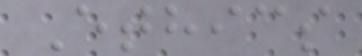Ethics
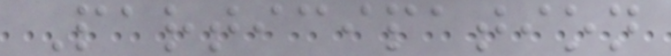Participation
